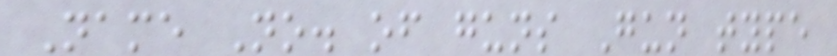Name No. of guns Gun type
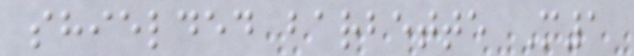shielded barbette M1
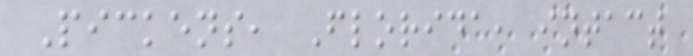Pickens, Florida, intact
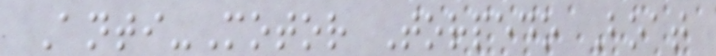Anti-Motor Torpedo Boat
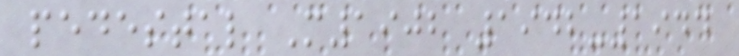pedestal M1902 1942-1944
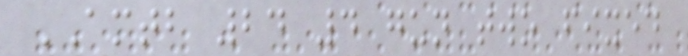AMTB 24 4 gun two fixed
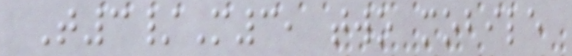T3/M3, two mobile
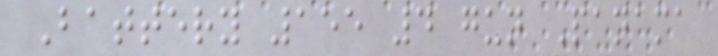Battery 155 4 gun Panama
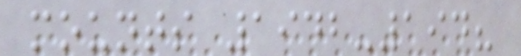mounts 1942-194?
